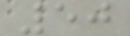50
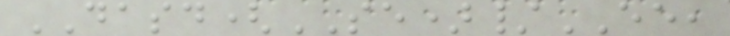DASD(SE)/EE,
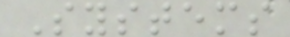Systems
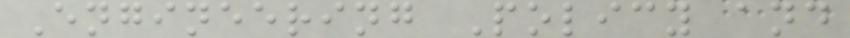Engineering Policy and
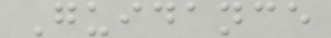Guidance
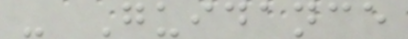- Guidance
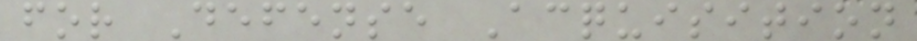for Defense Acquisition
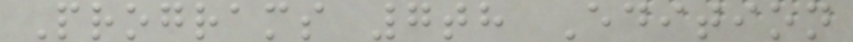Programs 7th Edition
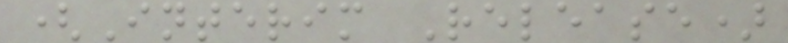(Interim Release)
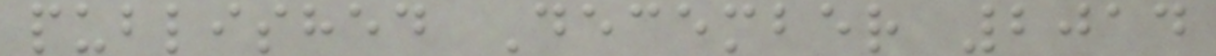published December 2014
